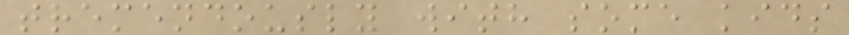tremendously with some kids
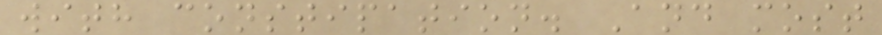with constipation. And most
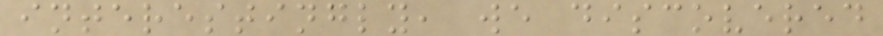interestingly, we discovered
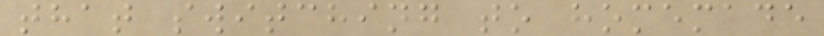that switching to homemade
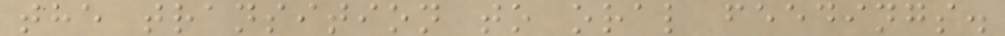the transition to oral feedings.
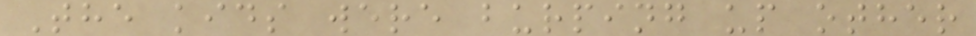The kids were burping up other
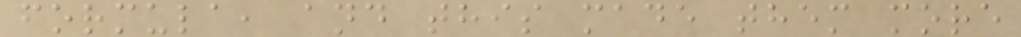formula, and this made them more
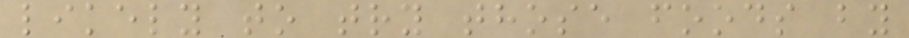likely to try those foods by
